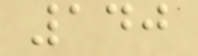140
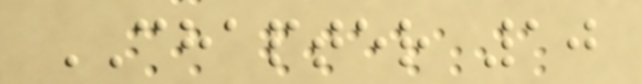CHAPTER 10
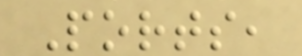Ports,
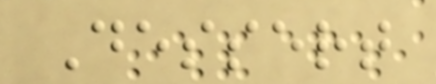Dessert
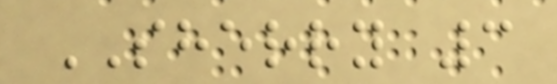SHERRY 3
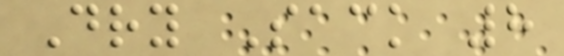Dry Sack 8
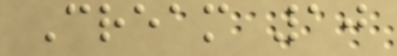Cream 10
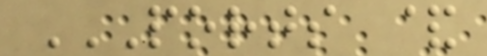PORTS &
